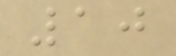10
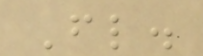Fl.
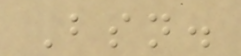Bsn.
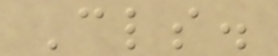Cls.
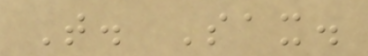T. Sax.
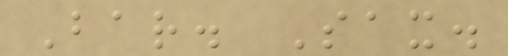Bar. Sax.
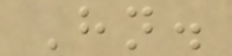Hn.
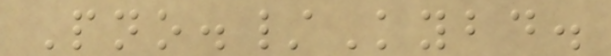Pno./Kybd.
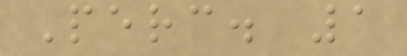Perc. 1
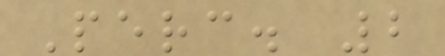Perc. 2
